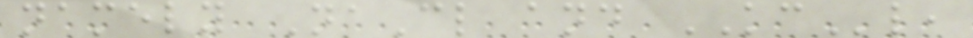namely NaCl and KCl,
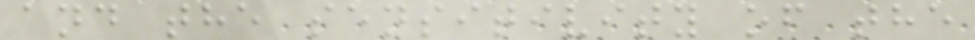and the sensitivity of the
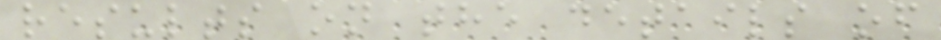results on the details of
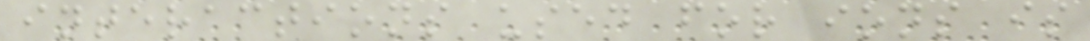interactions used for ions is
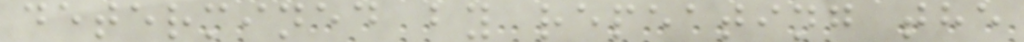determined by repeating the
